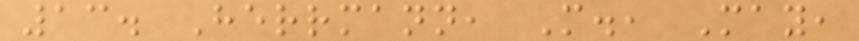13. Herrmann, M., May,
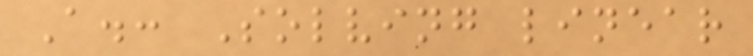A.: Solving linear
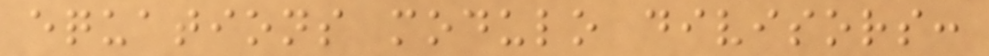equations modulo divisors:
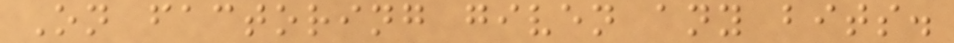On factoring given any bits.
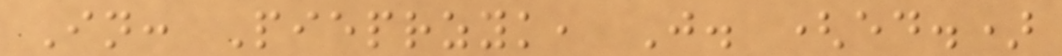In: Pieprzyk, J. (ed.)
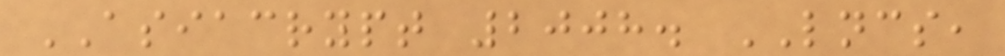ASIACRYPT 2008. LNCS,
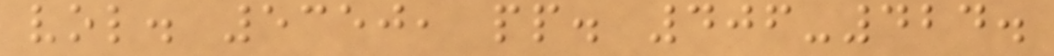vol. 5350, pp. 406-424.
